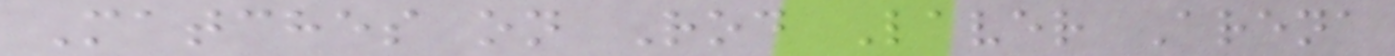Matches on Rod Laver Arena
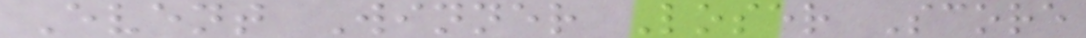Event Winner Loser Score
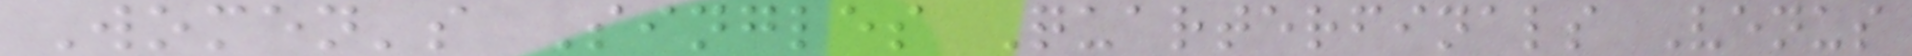Women's Singles Quarterfinals Venus
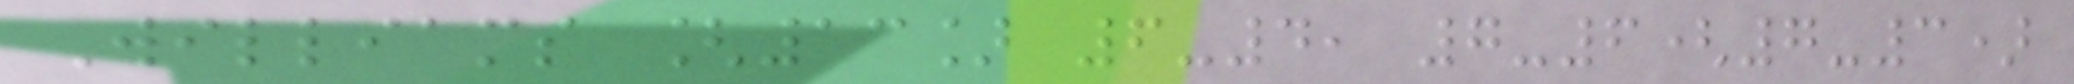Williams [13] 6-4, 7-6(7-3)
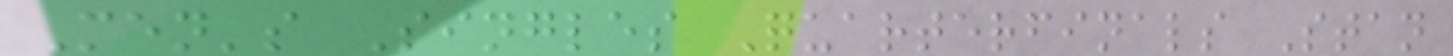Men's Singles Quarterfinals Stan
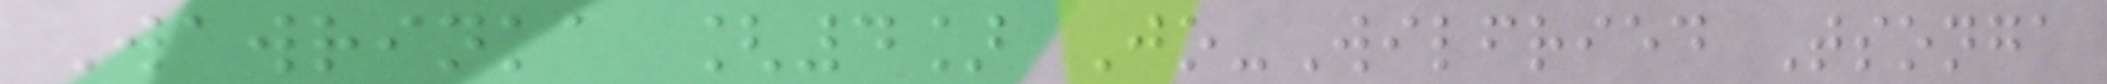Wawrinka [4] Jo-Wilfried Tsonga
